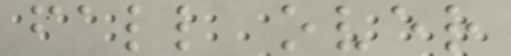fall over
